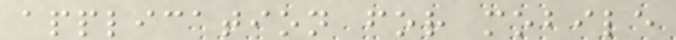application for mobile
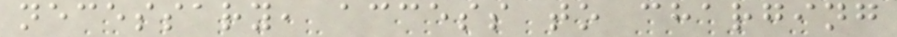necessary, access to charging
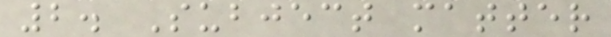2. Subject matter
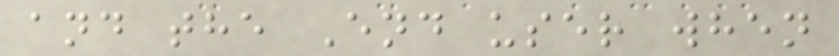and the End user when
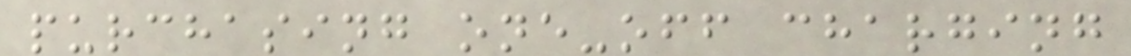purchasing one-off charging
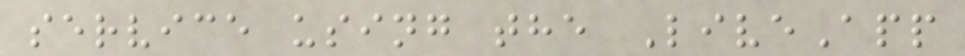service using the LiveApp
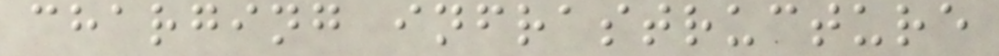charging infrastructure
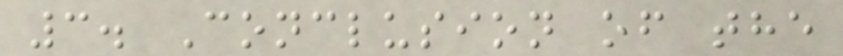3. Conclusion of the
